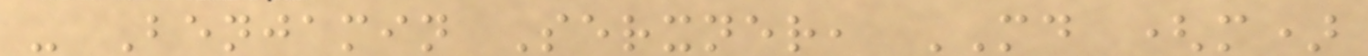- Benjamin Serxner, MD (m)
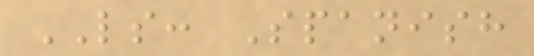LS: Spanish
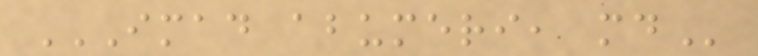IMAD ABUMERI, MD
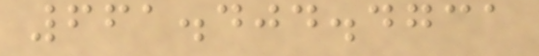661.404.4731
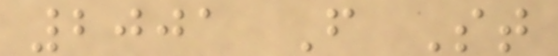2001 F St
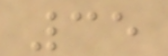35
